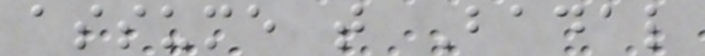assume that Badal
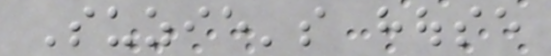Suzie's house
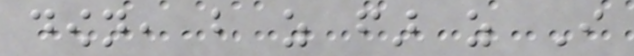down, but as far as I
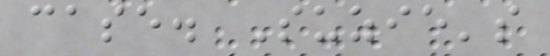case. Suzie's
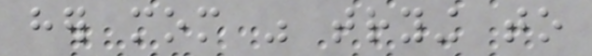her mom was trying to
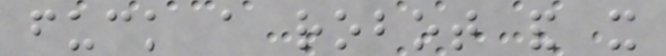fuck a robot and it
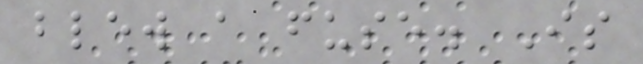blew a fuse. Is
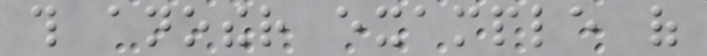this another example of
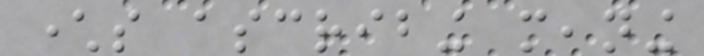characters ascribing meaning
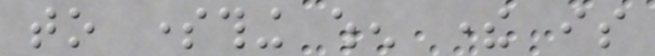to something when there is
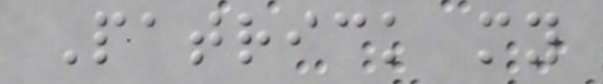Patrick my
